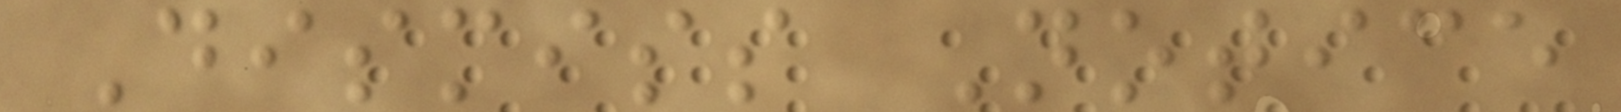Dismiss Notice
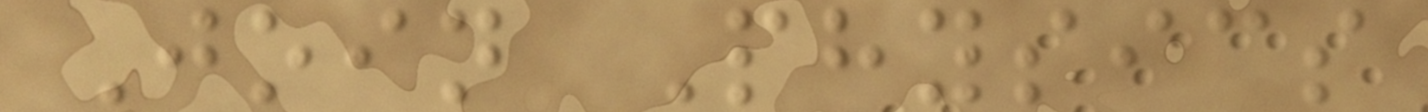Join Physics
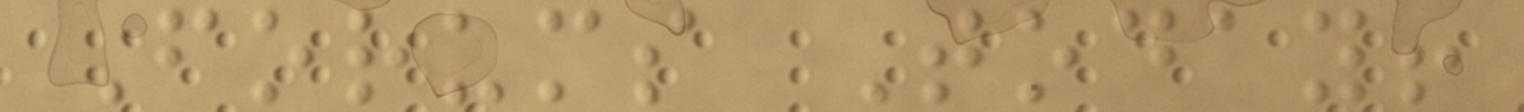Forums Today!
